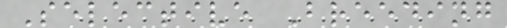Selective Breeding
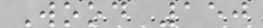Wood 150
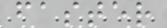faster
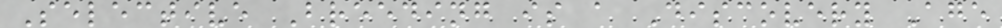Selective Breeding is a Discovery Age
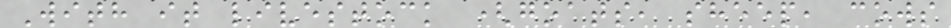With it livestock (goats, sheep, cows
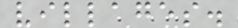villages.
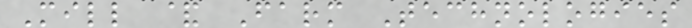Mill & Farm Technologies
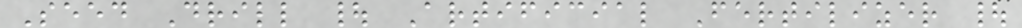Seed Drill | Artificial Fertilizer |
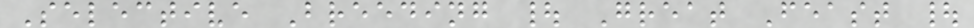Selective Breeding | Great Feast |
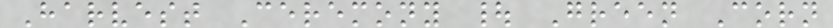Harvest Ceremony | Green Corn
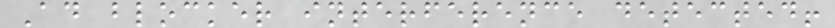Ad blocker interference detected!
